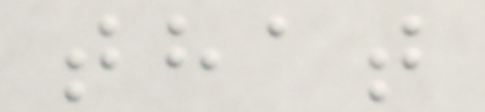that
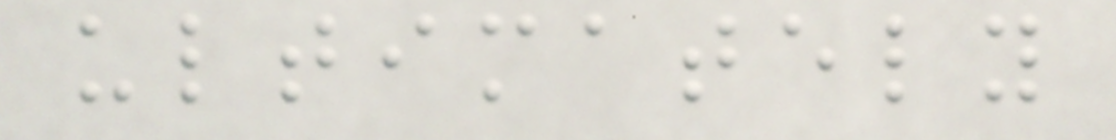ultimately
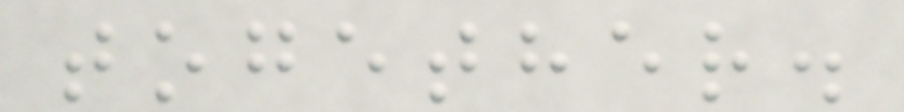together.
